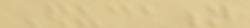Education
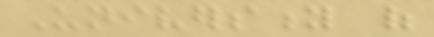University of
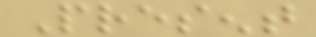Present
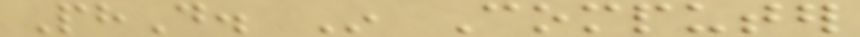PhD. In Computer
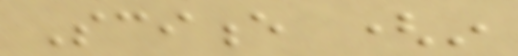Science (in
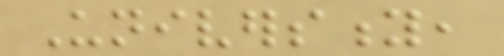University,
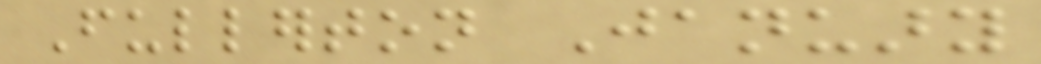Fullerton January
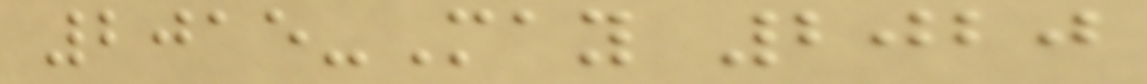2015-May 2020
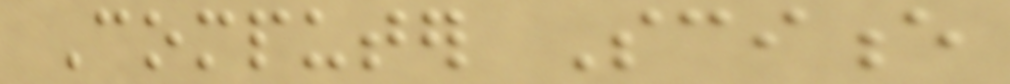Computer Science
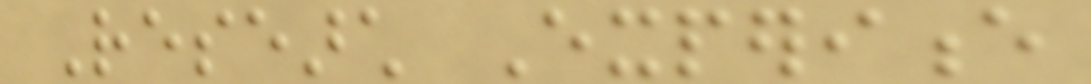Research Experience
